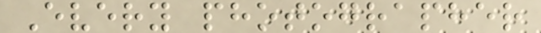Every photographer
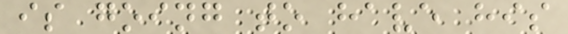is going to have his
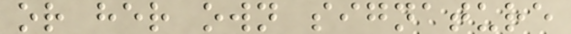or her own signature
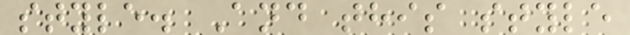style. And this style
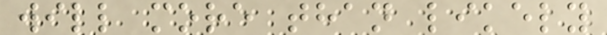will more than likely
